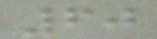60
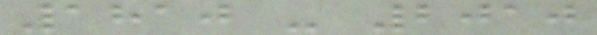1810 - 2010
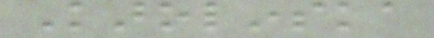Karolinska
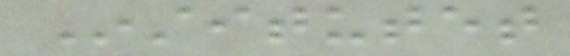Institutet
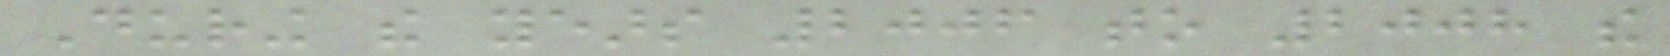During the years 2006 to 2008 the
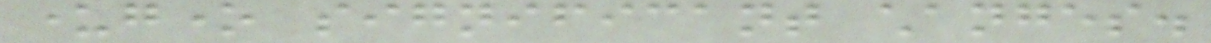undergone significant changes.
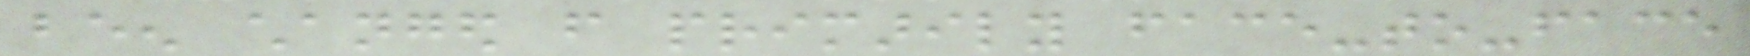been changed from primarily face-to-face
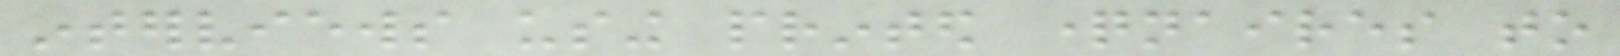interviews using printed questionnaires to
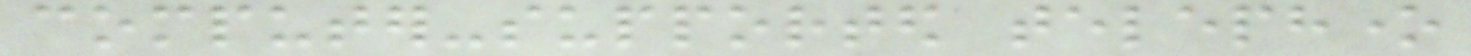computer-supported telephone
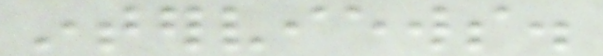interviews.
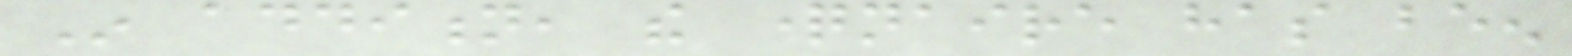In addition, the questionnaire has been
